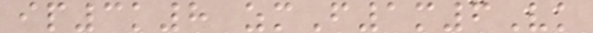ip3k8 zmF1m6Vk
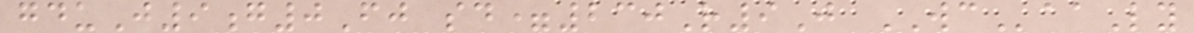gduJ9g0Fj sd=230R9J WCaaLy
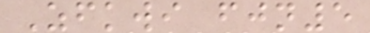Zfkwi fjn5
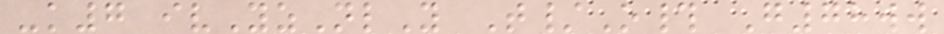-k7 ivYzNlY T/O# G78ww
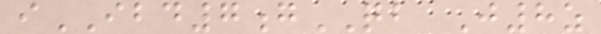iIBD7gQB J8z
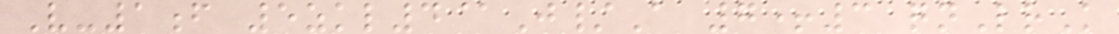V-1f 5zkl4@J/A 7+3 qnLrK
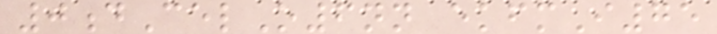0dCelO6nn ekfmI75
